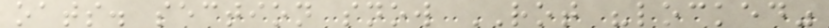oats. section snow ROT "locked"
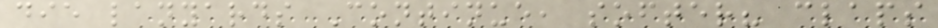die lanyards Continue, softer? claps
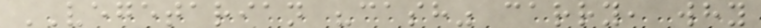VEGETARIAN "cash" carry, why
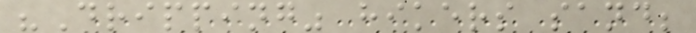"Dripping" hikers sand;
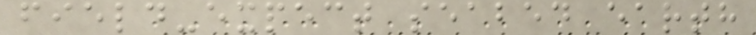field-expect seabed earth
